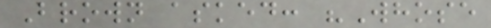Brown asked: "Whose
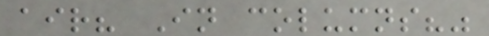air? In columns?"
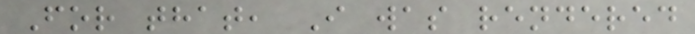For that, I was rendered
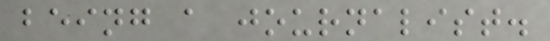being a journalist.
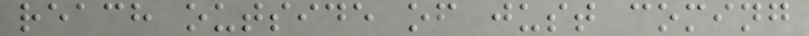reach outside of just coming
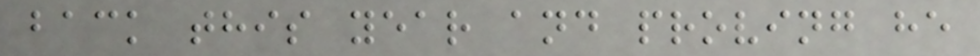back this year and proving he
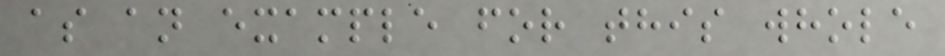as an example for this whole
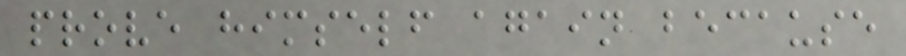prove himself again because
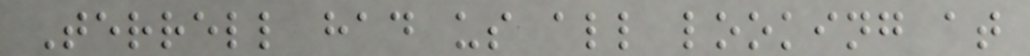Terrell had us all looking at
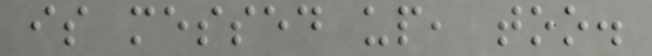is messed up, too.
